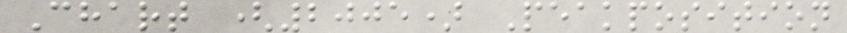Chart (2005) Peakposition
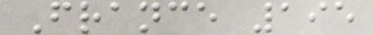France 195
